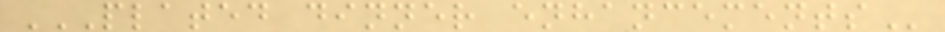PLATED DINNER ENHANCEMENTS
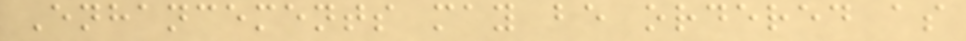Enhancements may be ordered as
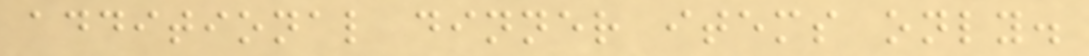additional dinner items only.
